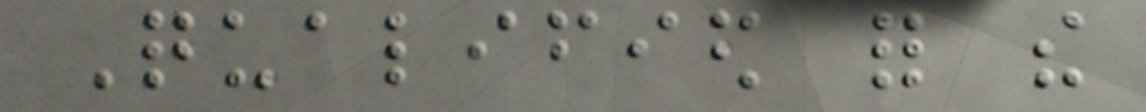Qualified for the
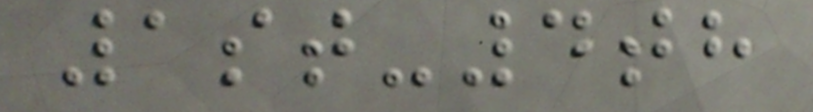1st-4th
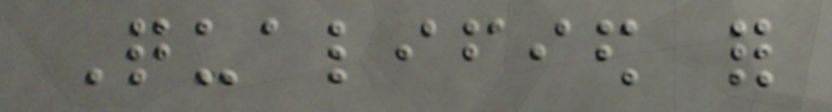Qualified for
